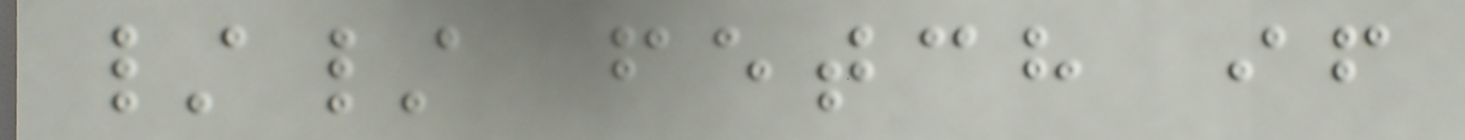// fetch if
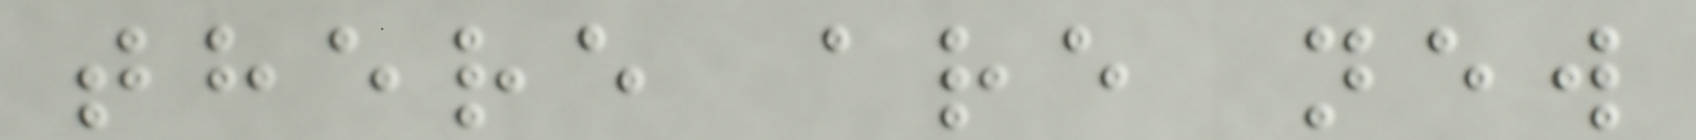there are new
